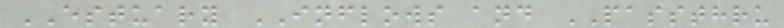ESTUARY INFLOWS and PASSTHRU
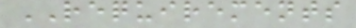REQUIREMENTS
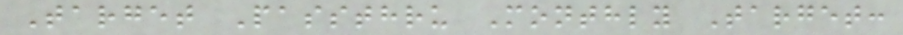Target Passthru Monthly Target:
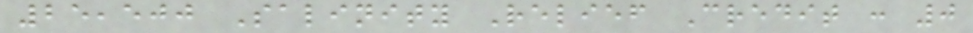25,500 Salinity Relief Credit : 0
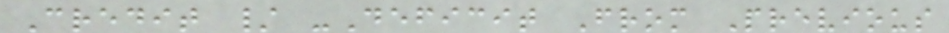Credit / -Deficit From Previous
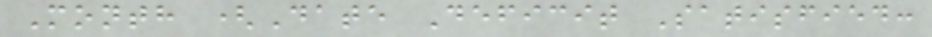Month (Date Deficit Satisfied:
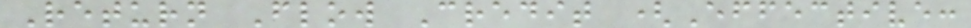Return Flow Credit (Effective:
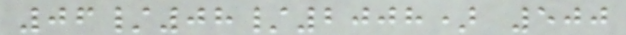06/08/2008) 500
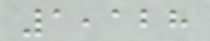1,128
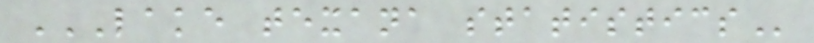LAKE TEXANA STATISTICS
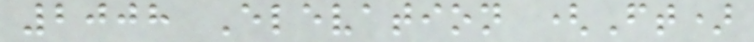2008 Elevation (Ft)
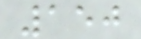150
